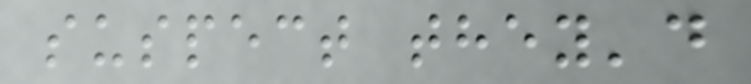suspect they'd
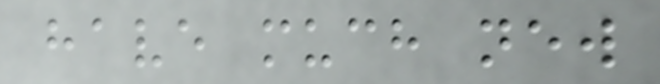have much new
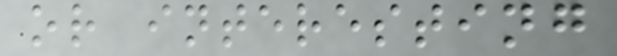or interesting
